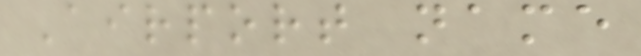Airport name
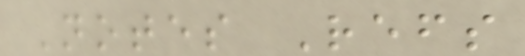Notes Refs
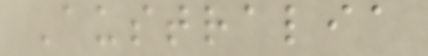Australia
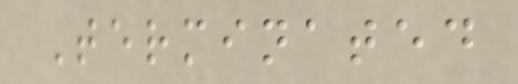Terminated
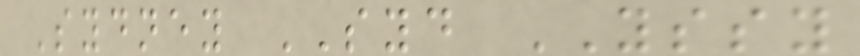Sydney SYD YSSY
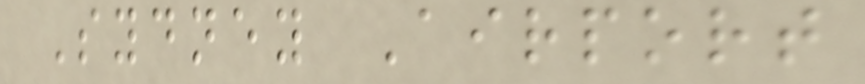Sydney Airport
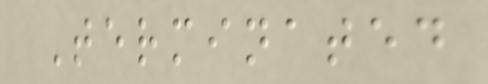Terminated
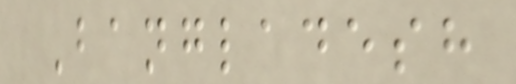Bangladesh
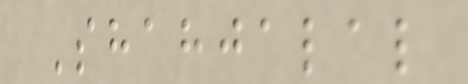Shahjalal
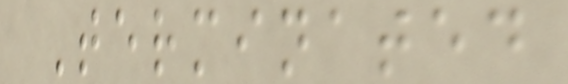Terminated
